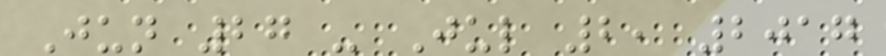Jun 27 - Jul 2, 2017
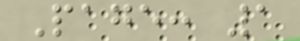Page: 1
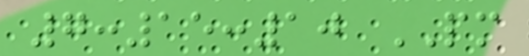7:15:10 PM
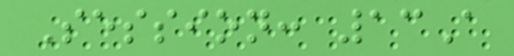Session: 13A
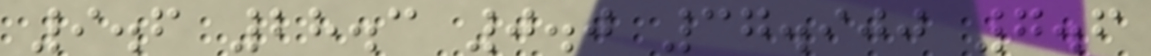9.6 28.3 0.0 37.900 7.6
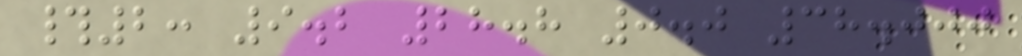#2: 9.2 28.8 0.0 38.000
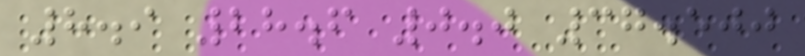8.9 28.6 0.0 37.500
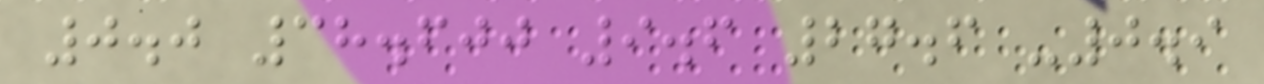0.0 38.600 9.6 27.6 -0.9
